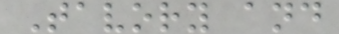Tavory and
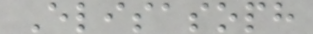Elisasoph
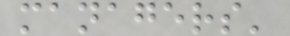managers'
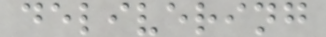delivering
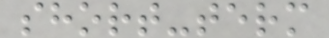short-term
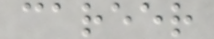career
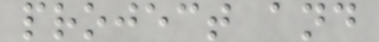project and
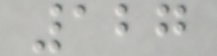127
